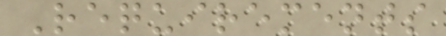Requirements
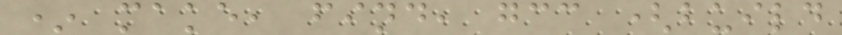* make, find, gcc (build
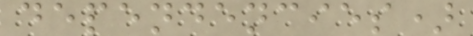dependencies)
